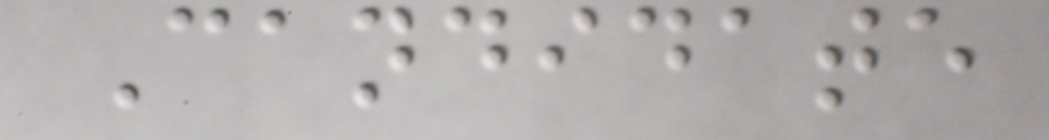Candidate
